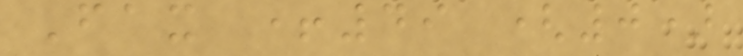Fax +49 (0)
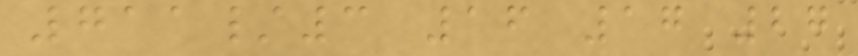711/3 16 17 27
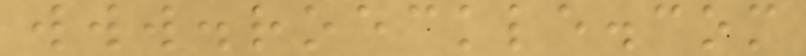www.roeckle.com
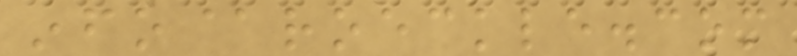info@roeckle.com
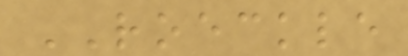ROECKLE
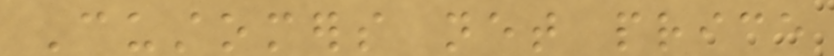Customers net price
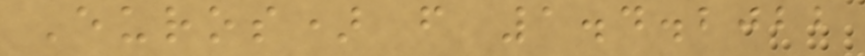Euros) from 1.4.2022
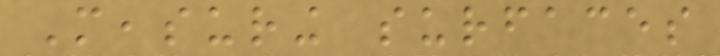Measuring surfaces
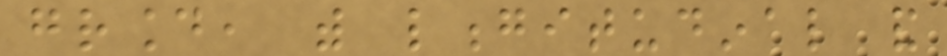ground, with longitudinal and
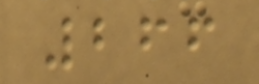266
